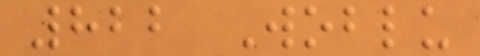822 Woblu
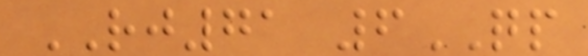RJ71 6QP
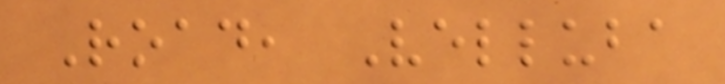Road, Velluba
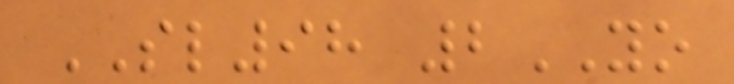SL98 2YO
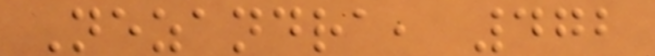Nezandra, 472
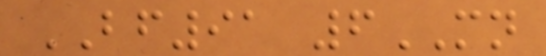BF91 6MN
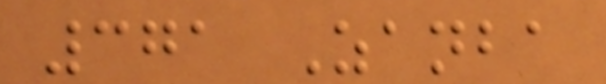371 Zanba
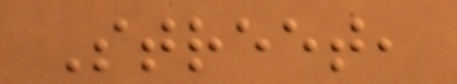Street,
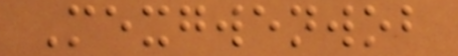Mexgwenwob
